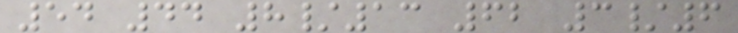54 44 8/13 62 3/6
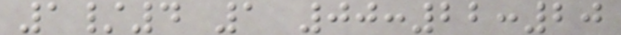1/4 1 00:22:20
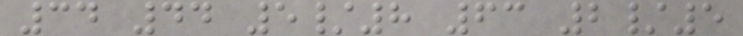34 44 5/8 63 2/5
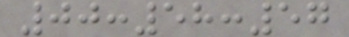00:58:57
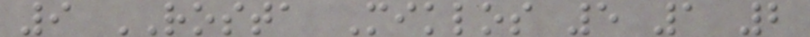9 ROSTA Miklos 5 1 2
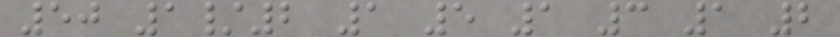50 1/2 1 5 1 3 1 2
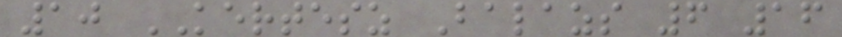10 KERTESZ Balazs 6 16
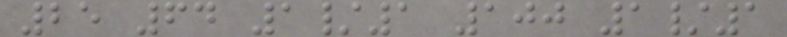25 64 1/1 100 1/1
